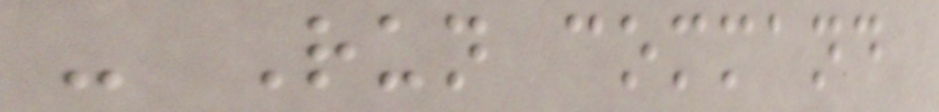- Run command
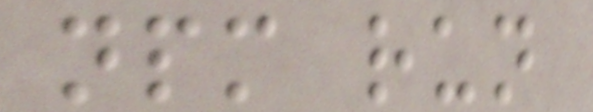npm run
